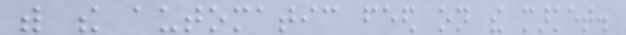with the automatic feed on the market.
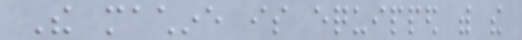The machine is equipped with the
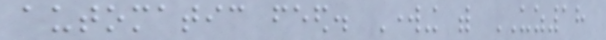automatic feed. Working with UZ18
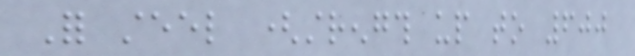For steel (strength up to 600
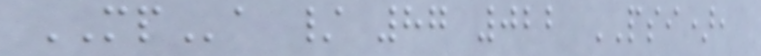MPa / 87 022 PSI),
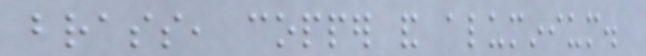brass, copper and aluminium.
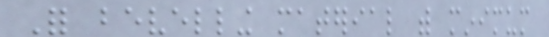For bevelling material with minimum
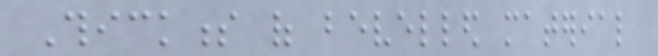Thickness of bevelled material
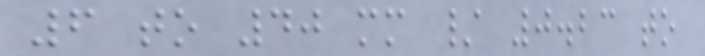6 to 40 mm / 0.23 to
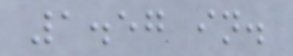1.57 in.
